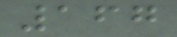167
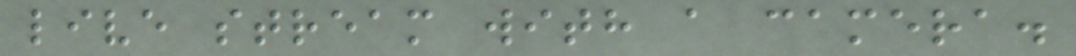live stream with a camera.
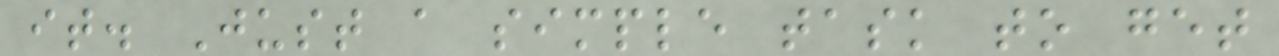it. Just a simple task to get
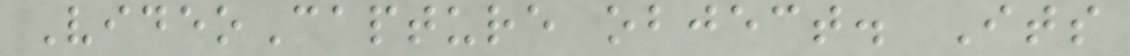VideoCapture object. Its
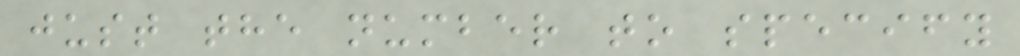just the number to specify
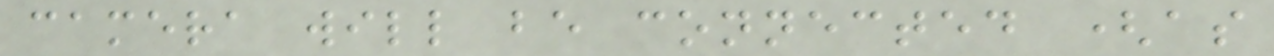camera will be connected (as
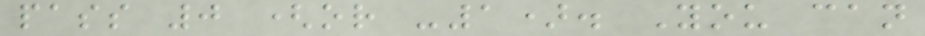pass 0 (or -1). You can
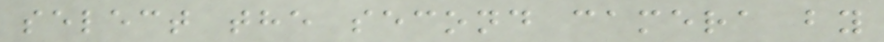select the second camera by
